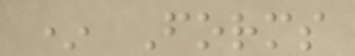* Forms
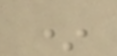*
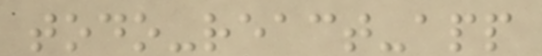todo-react-app
